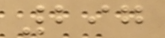297
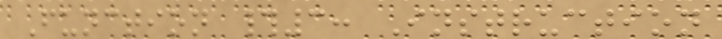Function #3: Instruction
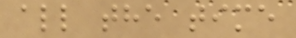all the time
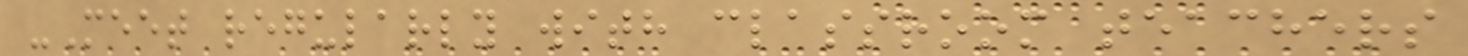-Meet regularly with classroom teachers
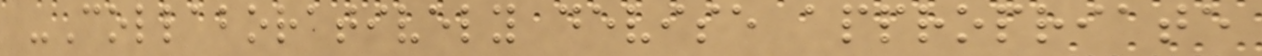-Collaboratively devise appropriate
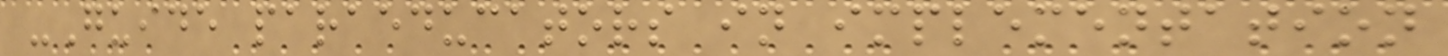-Guide paraeducators in implementation
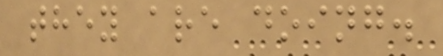they are doing.
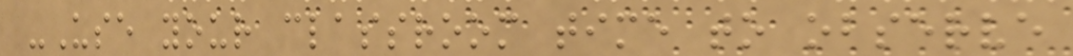-Use your classroom time to observe
